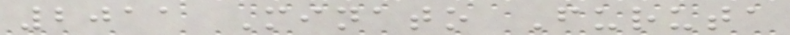2011 Minato Furuta
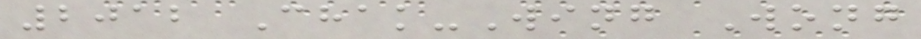2012 Chak-Wing Wong
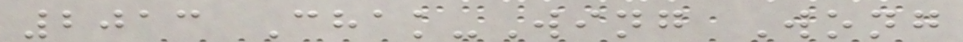2013 Chak-Wing Wong
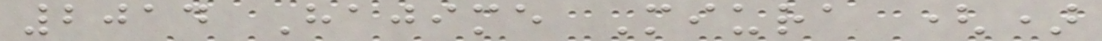2014 Hajime Miura ()
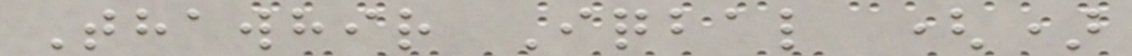Thawhir Iqbal ()
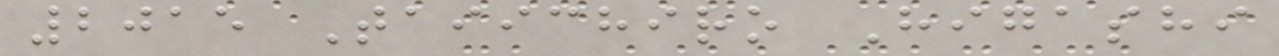2015 Taiichiro Higashi
